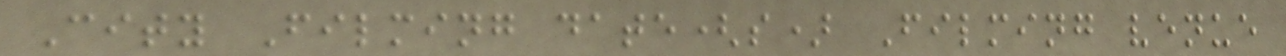City Filming date(s) Filming venue
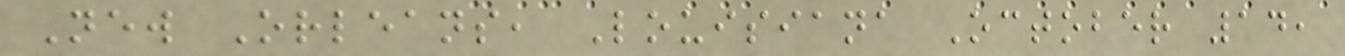New Orleans, Louisiana October 14,
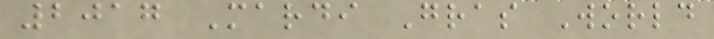2017 Mardi Gras World
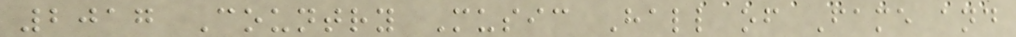2017 Country Music Hall of Fame and
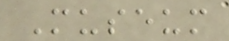Museum
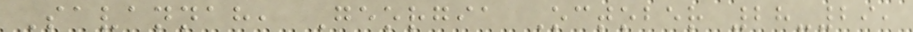Savannah, Georgia October 28-29,
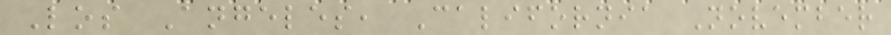Los Angeles, California November
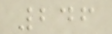246
